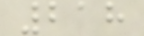218
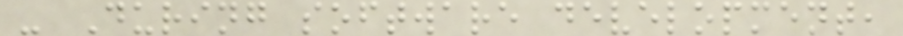- During software development,
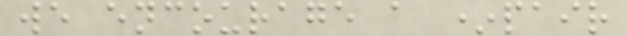we encourage a *pair
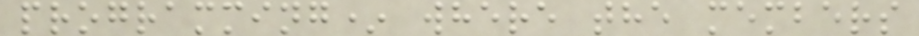programming* where the members
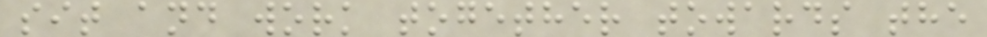sit and work together towards the
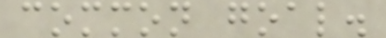common goal.
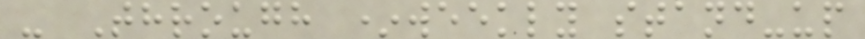- Through *weekly stand-up
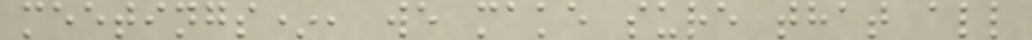meetings*, we make sure that all
